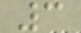3
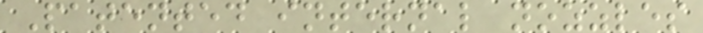Patented internal nozzles
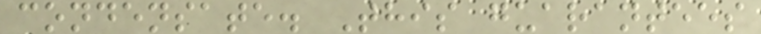condensate. This guarantees
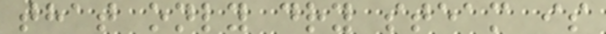that only dry steam is
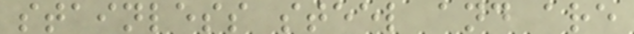stainless steel and are
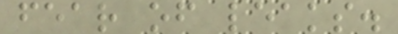fear of leaks.
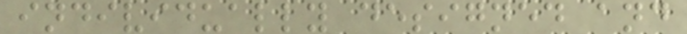individually designed and
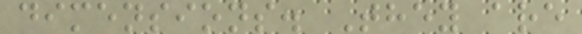dimensions. They are
